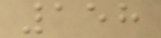158
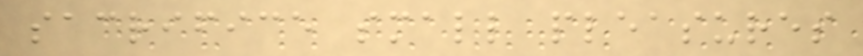sacrifice small pleasures
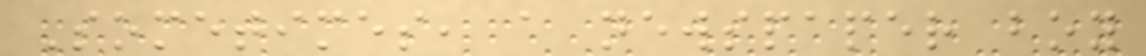Sometimes, a newspaper boy
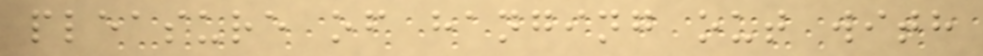pleasure of hanging out with
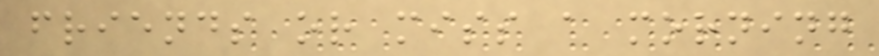friends or miss a morning
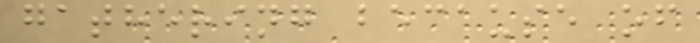gathering because of
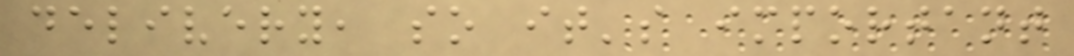delivery, so it's important
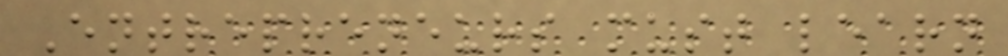Entrepreneurs must learn
